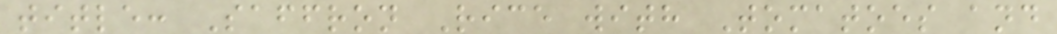title: Saffron Rice with Tomatoes and
